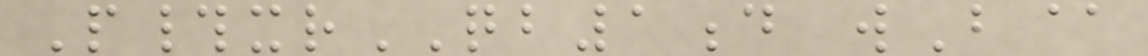P#xrQB1d wB@
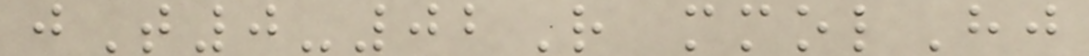jT0-02R mmolHj
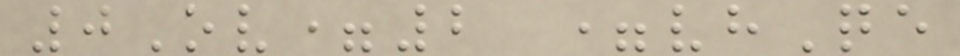0Ov=2 =vhQe
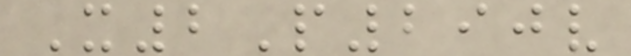X2P290v
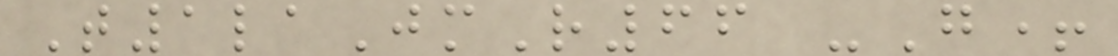T1laJmR66 -G+
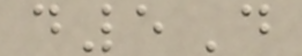d5D
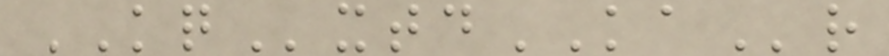KQxtdKAr
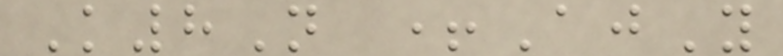K8N +AjY
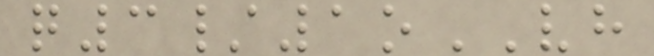q3/1oVH
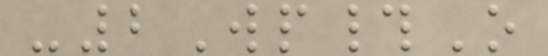-2Wp#O
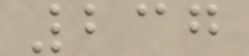237
